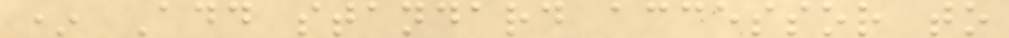* Add standard accessor to
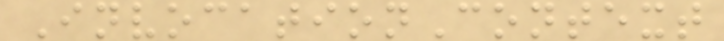InvocationContext
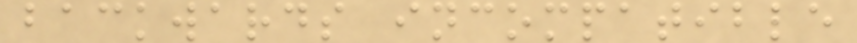backwards incompatible
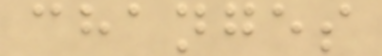changes
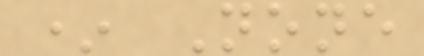* None
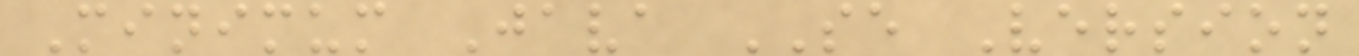Minimum Java SE Version
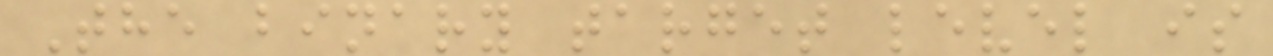The binary target level is
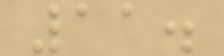11.
